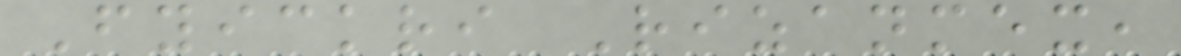Fyickri Rizanmex,
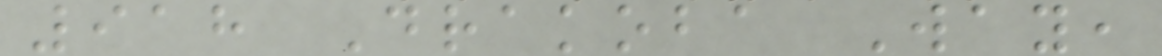918 Drakoba Way,
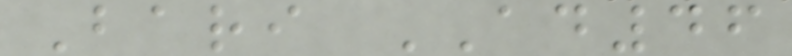Bari AD46
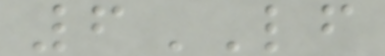6LF
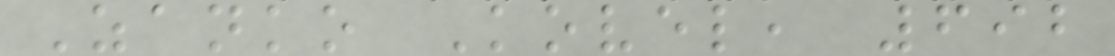Zanko Kovel, 692
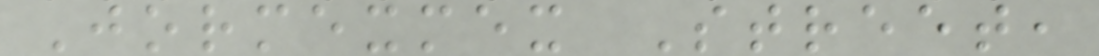Jormexmex Street,
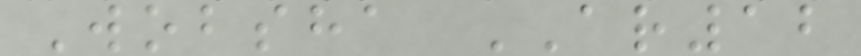Wobsha AR12
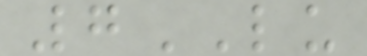7LU
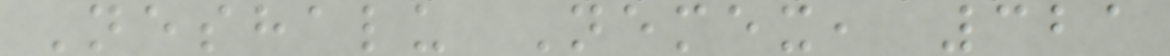Neshalu Nemex, 321
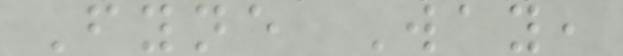Fyne Way,
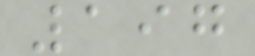197
